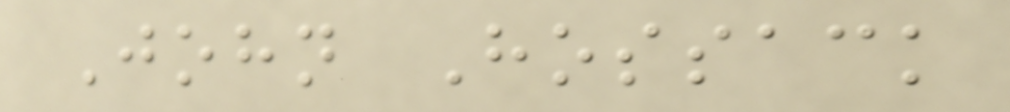John Hossack
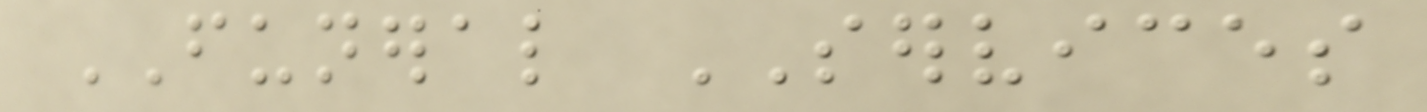FUNERAL SERVICES
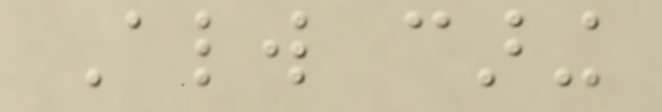Always caring
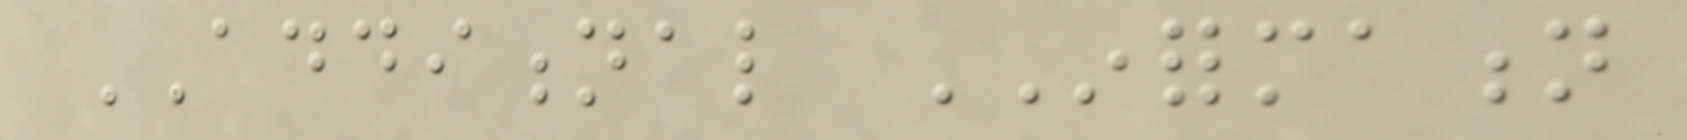ADDITIONAL INFORMATION
